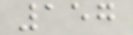157
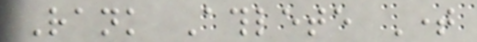Rank Athlete Time
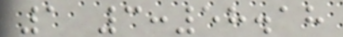1 3:58.18
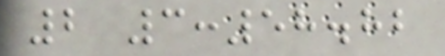2 3:58.82
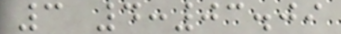3 4:03.09
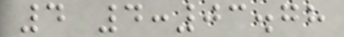4 4:03.78
